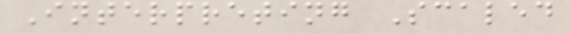Interpreting Scaled
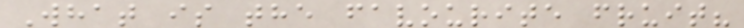What is the favourite fruit?
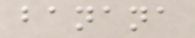banana
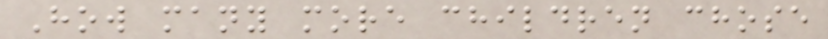How many more children chose
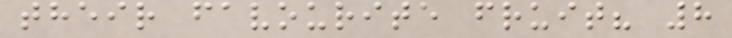their favourite fruit? 8
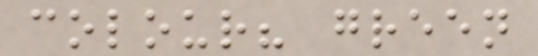colour? green
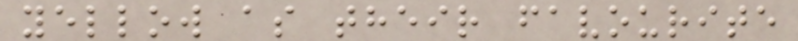yellow as their favourite
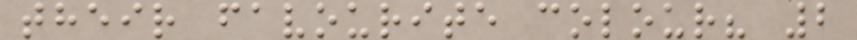their favourite colour? 2
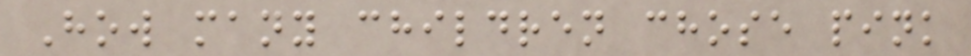How many children chose pink
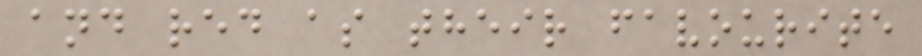and red as their favourite
